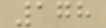178
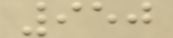950
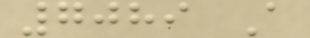7089 A
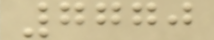7770
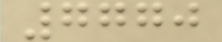7770
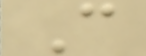C
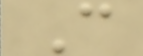C
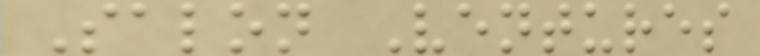Salon Ventures
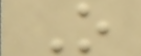O
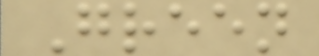Green
